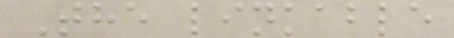The linkable
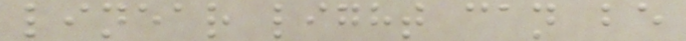linear light can be
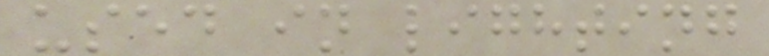used in lighting
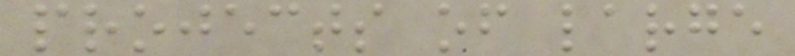projects of large
